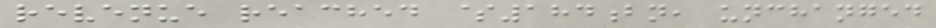revenue reached $184bn, unchanged
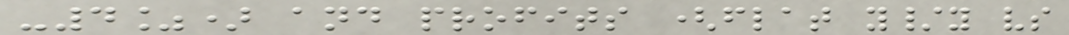-4%) and profits (flat y/y vs
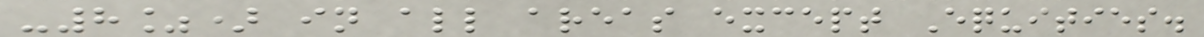-8%) in all areas except Equities.
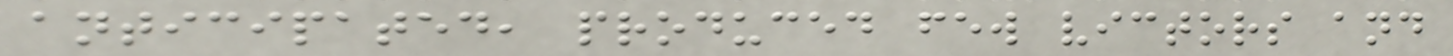anticipated, produced few victors and
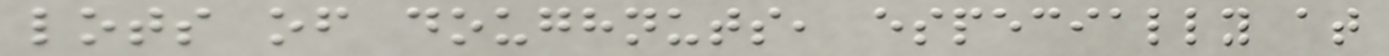lots of doughnuts, especially at
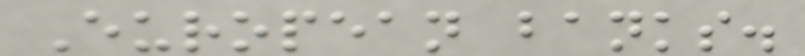European banks.
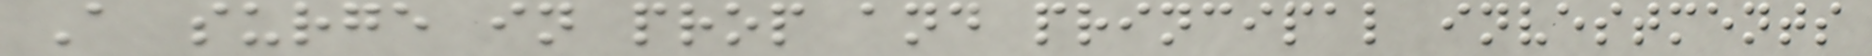A surge in prop and principal investments
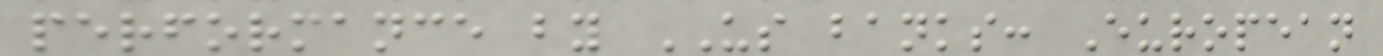performance by US banks: European
